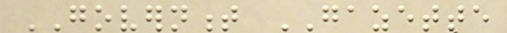GOVERNMENT GAZETTE
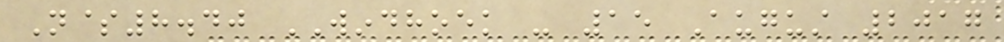N$8.40 WINDHOEK - 15 August 2017
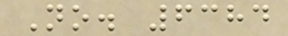No. 6384
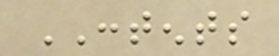CONTENTS
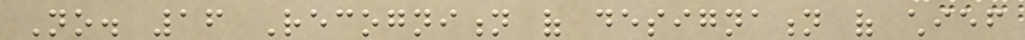No. 16 Recognition of designation of chief
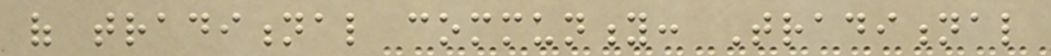of traditional community: Traditional
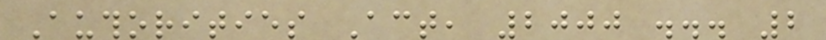Authorities Act, 2000 ... 2
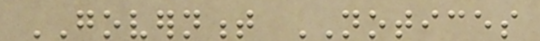GOVERNMENT NOTICES
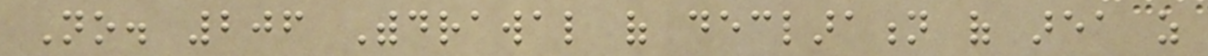No. 206 Withdrawal of declaration of area as
